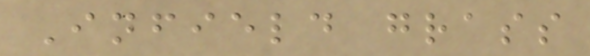Infield grass
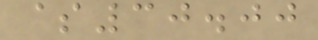$30.00
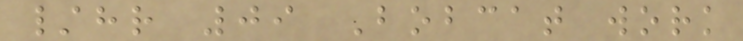/hr 09 Bobcat work
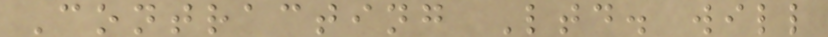Contracting Ltd. will
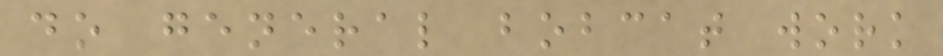do general bobcat work
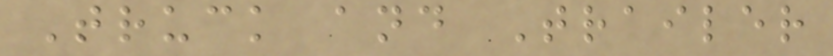Truck and Trailer
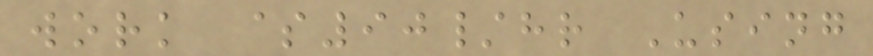work $90/hr Using
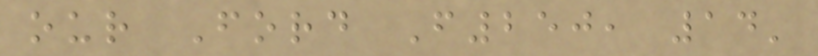our Ford F250, 14'
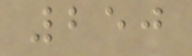250
